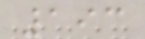193
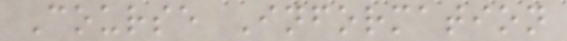Course Information
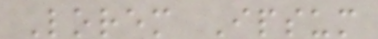Lorem Ipsum
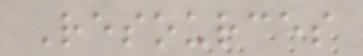Resources
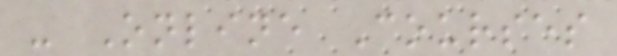- Online Courses
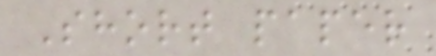Short paper
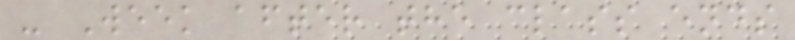- Week after the class ends
